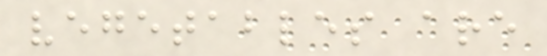vegetables are
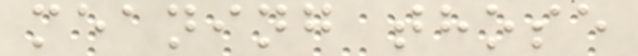meaning those
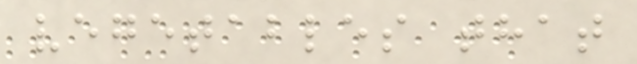vegetables that
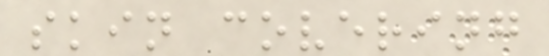skin covering
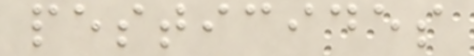pesticides
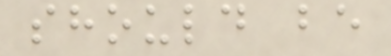should be
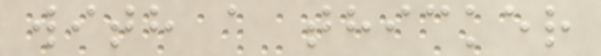with a thicker
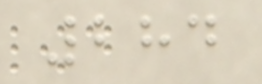284
